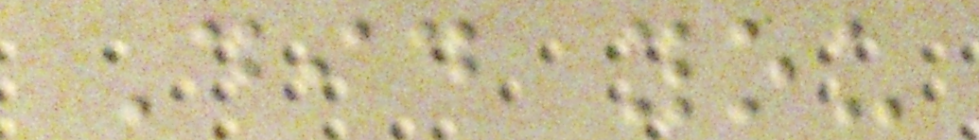Did you
